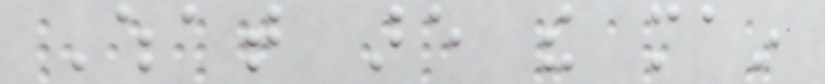What are the main
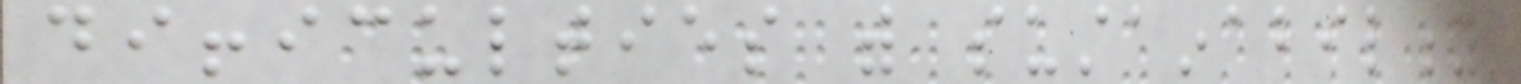difficulties with sustainability
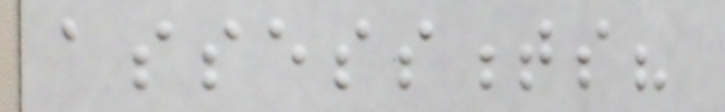assessments?
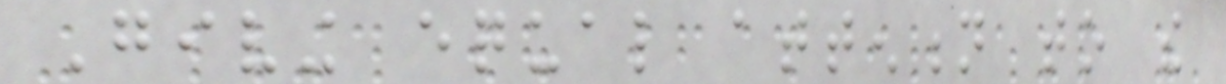Giving equal attention to the
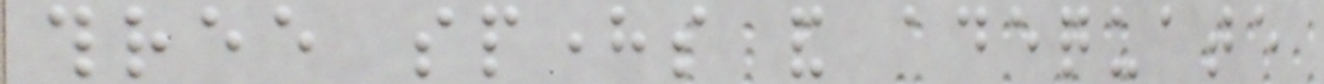three spheres and adequate
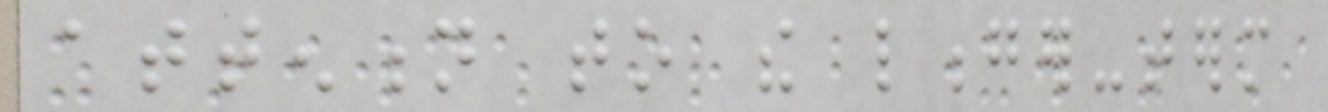attention to the longer-term
